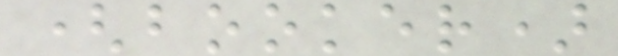(booker)
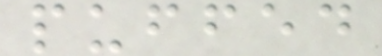puffed
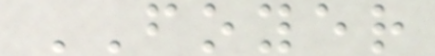FOYER
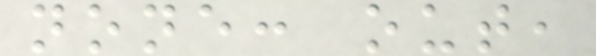none: out,
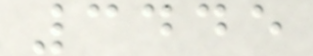3445
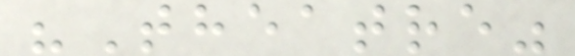"Theatre"
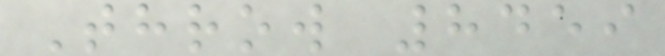Throw 8459
